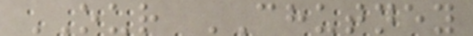OUR CHUTNEY
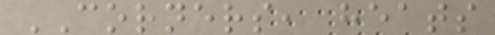CORNERS, heats
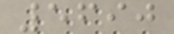5690
